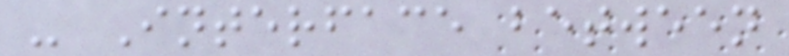- Interface between
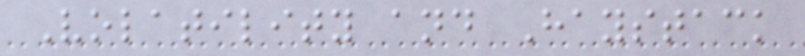Volatility and Haystack
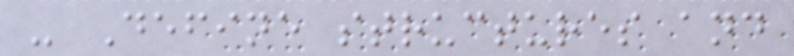- Define structures and
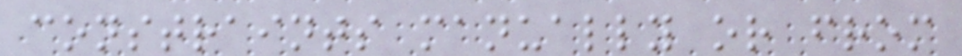constraints manually or from
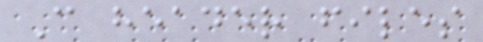C header files
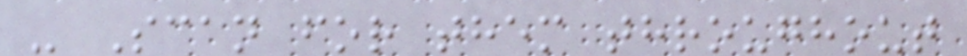- Scan for them throughout
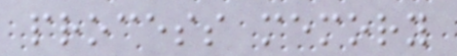process memory
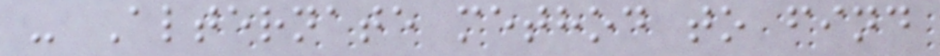- Alternate method to find
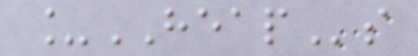_HEAPs
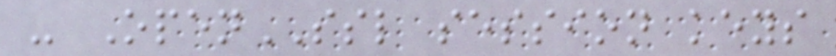- OpenSSL session keys
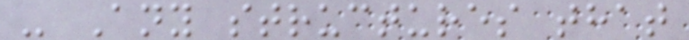- Any structures that
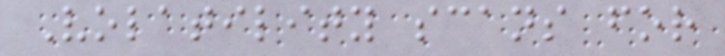Volatility scans for
